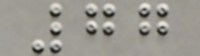77
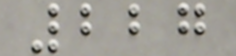227
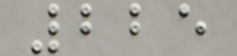225
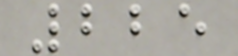225
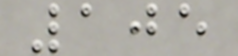105
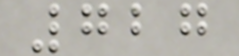727
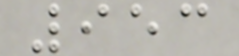953
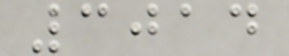3014
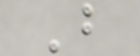B
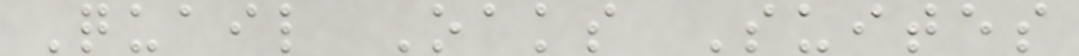Quail Oaks Suites
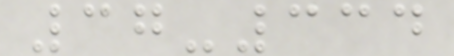37-334
